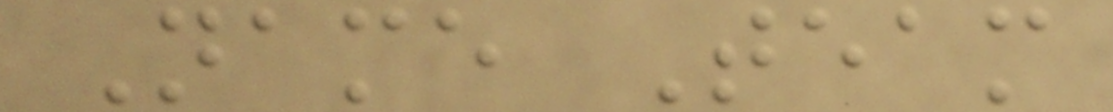Name Team
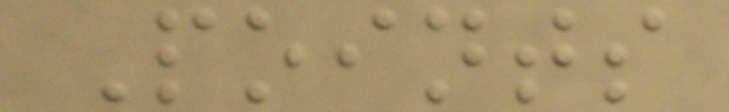Points
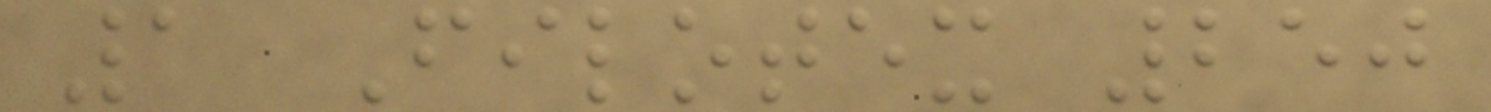1 Filotex 250
